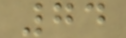74
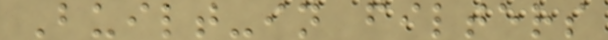Built-in filters
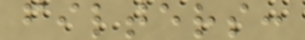filters:
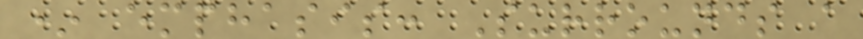* emphasis: Surrounds a
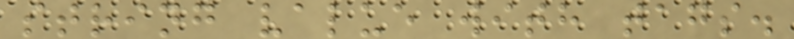string value with tags.
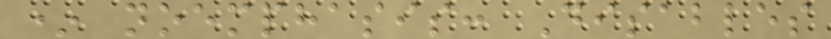* noemphasis: Disables
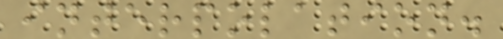interpolation.
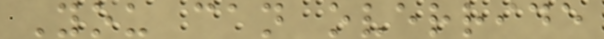You can override
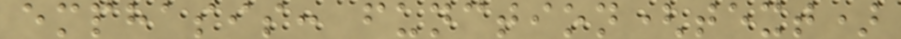emphasis: function(text)
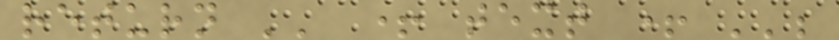return '' + text + '';
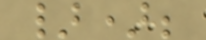});
